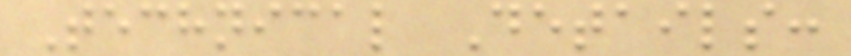Technical Details:
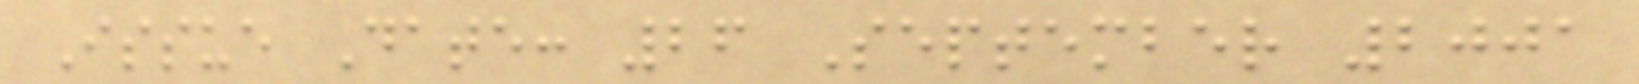Issue Date: 26 September 2001
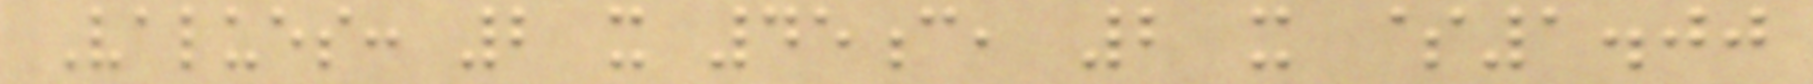Values: 2 x 45c, 2 x $1.00
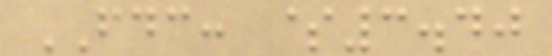FDC: $3.40
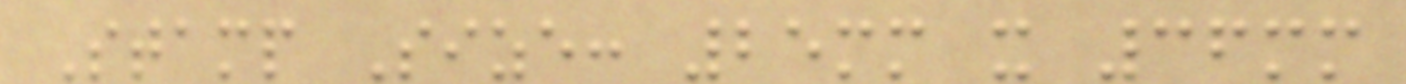Stamp Size: 25mm x 36mm
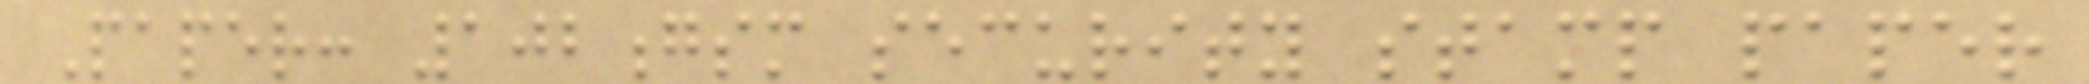Paper: 102gsm security stamp paper
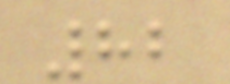82
